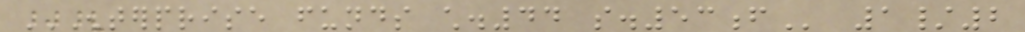ENTERPRISE FUNDS CH.44 S.53F 1/2
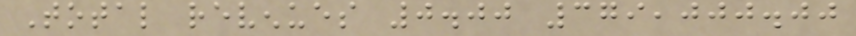Total revenues 0.00 379,000.00
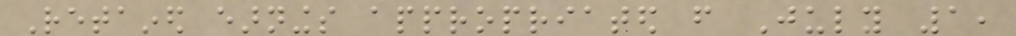Retained earnings appropriated from July 1,
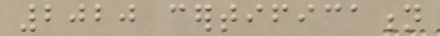2020 certification
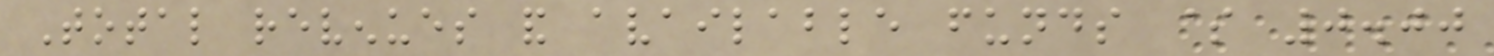Total revenues and available funds $ 0.00
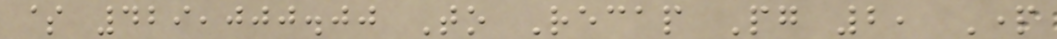$ 429,000.00 To Recap Pg 2, Part
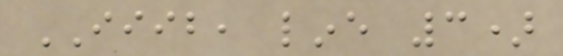IIIB, line 3)
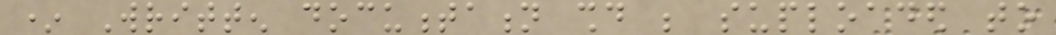* Written documentation should be suploaded to
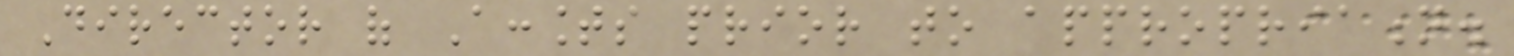Director of Accounts prior to appropriation.
